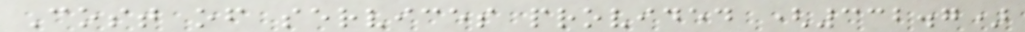Cost of services provided (332.7)
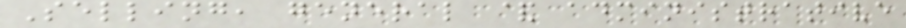Selling, general & administrative
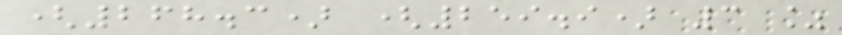(268.3) (259.9) 3 %
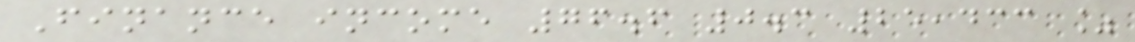Finance income 76.6 0.3 25,433 %
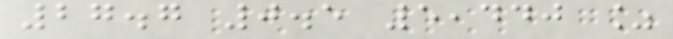27.7 0.5 5,440 %
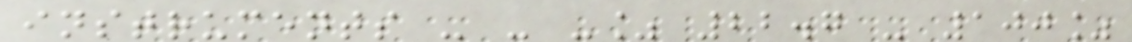instruments - - -% 22.7 - 100%
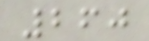260
